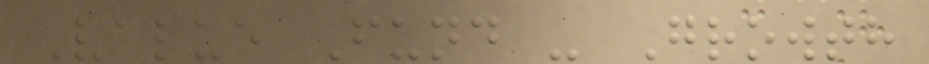Value Fund - Growth
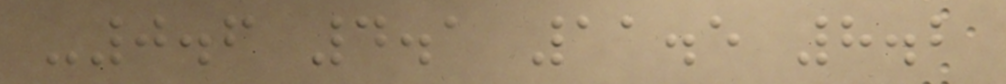-0.6 4.1 11.5 8.2
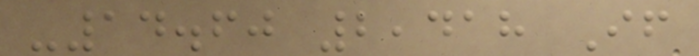-14.60 2,418 If
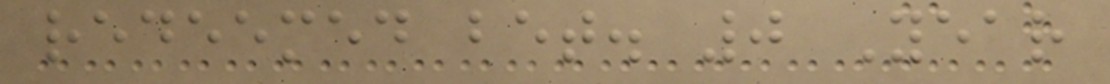redeemed bet. 0 Year
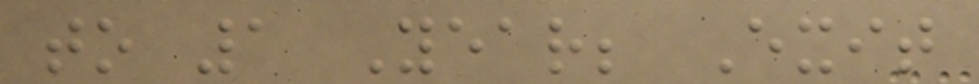to 1 Year; Exit
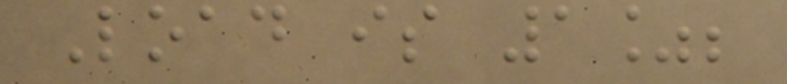Load is 1%;
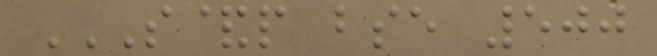S&P BSE 500
